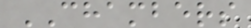CHAMBERS
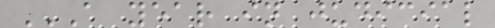A YEAR IN JUDICIAL
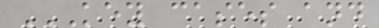KEY CASES AND
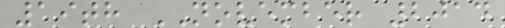19th NOVEMBER 2014
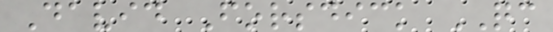David Forsdick QC
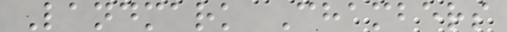Landmark Chambers
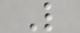L
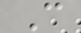C
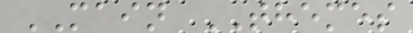MAIN THEMES
